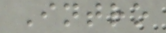Intro
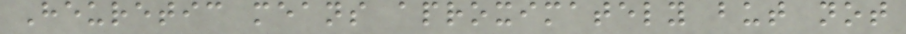Heuretic means aproximately but not
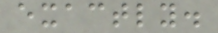exactly.
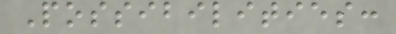Possibilities:
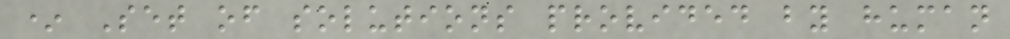* Set of solutions provided by human
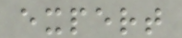expert
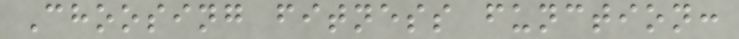Choosing fitness function:
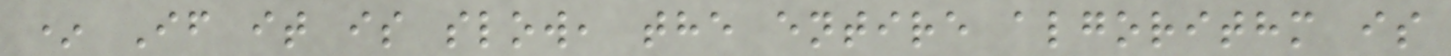* If it is slow, the entire algorithm is
